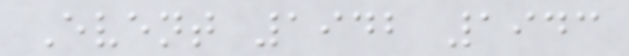Event 1942 1943
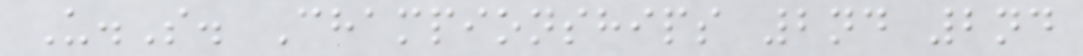U.S. Championships 2nd 2nd
